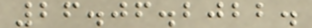26.06.2022.
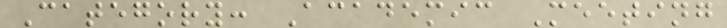Category: Academic Meeting
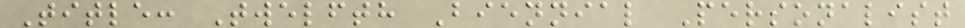Title: Twelfth Biennial Personalist
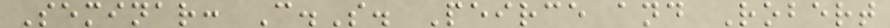Seminar: C.S. Peirce and Robert
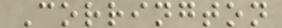Corrington
